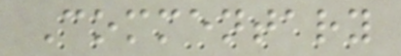Commentary
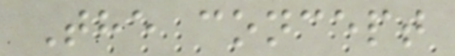The concept
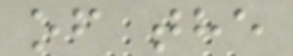of the
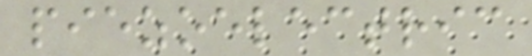piezoelectric
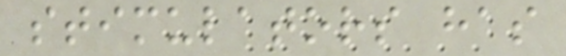stimulators has
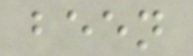been
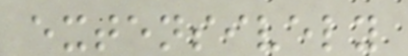extensively
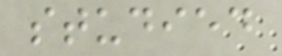studied
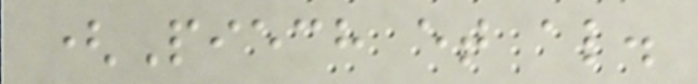(Piech et al.
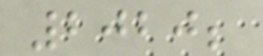2020;
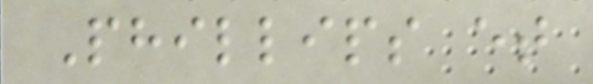Phillips et
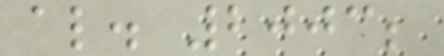al. 2003;
